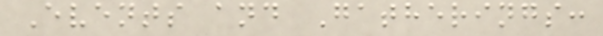Events and Gatherings:
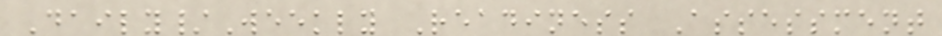Daily/Weekly Readiness Assessment
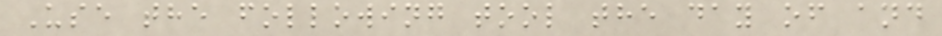Use the following tool the day of and
